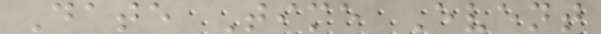Date Time Event
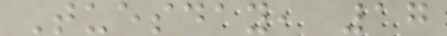Tuesday, 17
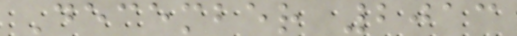December 2013
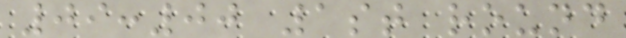09:00 1st round
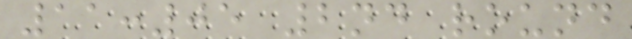11:05 2nd round
